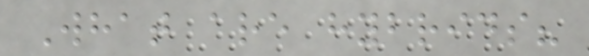What are hybrids?
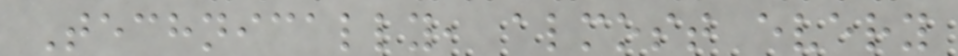Technically, almost every
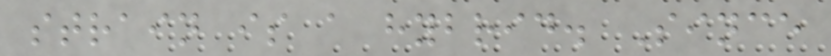strain is a hybrid. Since
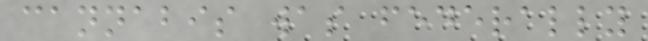cannabis was federally
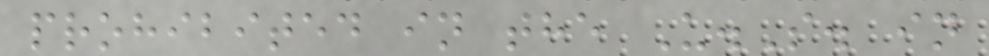prohibited in the U.S. in
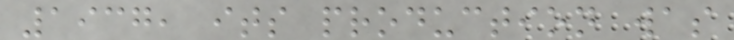1937, its production was
